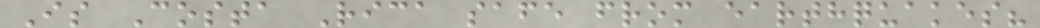Is Costa Rica safe from earthquakes?
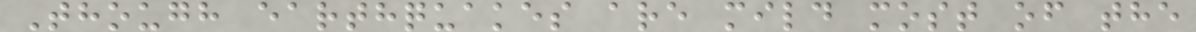Though earthquakes are mild most of the
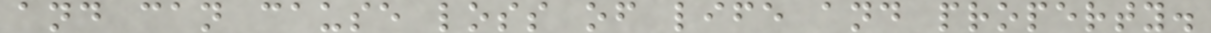and can cause loss of life and property.
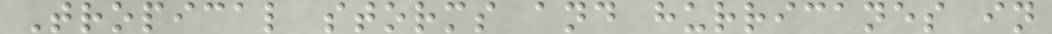Tropical storms and hurricanes in
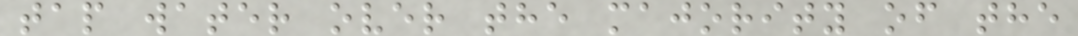tap water over the majority of the
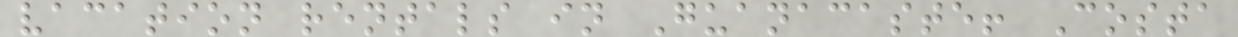vacation rentals in Guanacaste! Costa
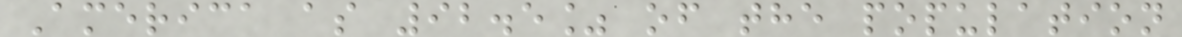America as 92.5% of the population
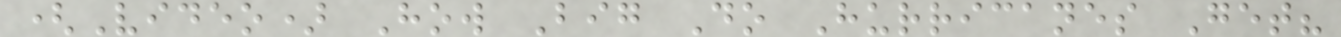(Video) How Big Do Hurricanes Get?
